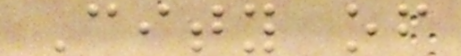City of
